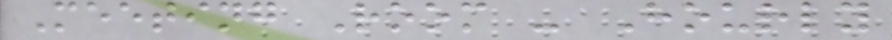Meeting Room - Hourly
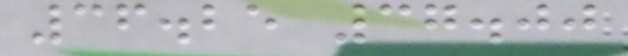36.25 37.00
